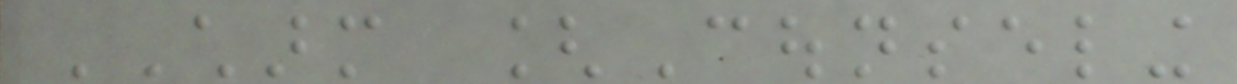CHARM [Counseling
